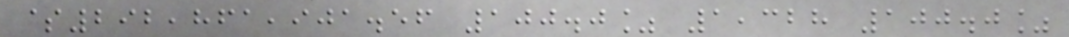$292,861,901.56 100.0% 1,328 100.0%
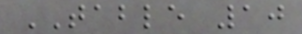TABLE 10
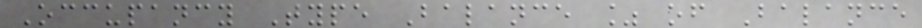Occupancy Type Balance % of Balance
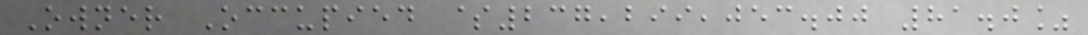Owner Occupied $237,299,053.00 81.0%
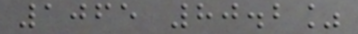1065 80.2%
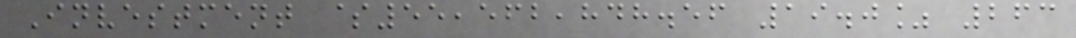Investment $55,562,848.56 19.0% 263
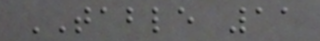TABLE 11
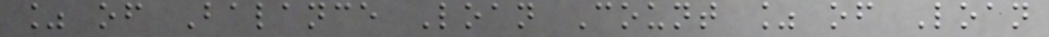% of Balance Loan Count % of Loan
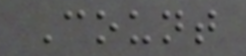Count
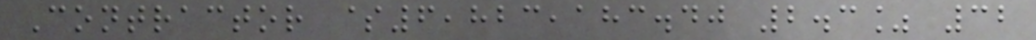Contractor $6,823,183.40 2.3% 32
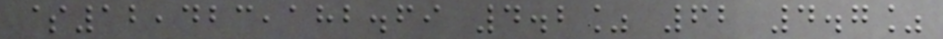$12,423,182.69 4.2% 62 4.7%
